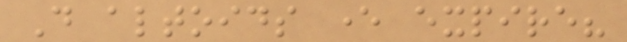Do altoids ever expire?
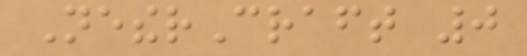NetherCraft 0
